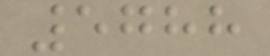5788
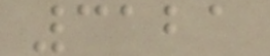3121
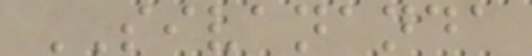SIVANANDA
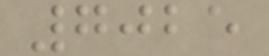7025
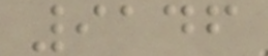9146
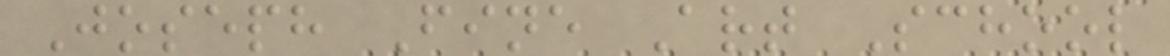Joseph Fine Art School
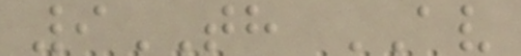9TH AV
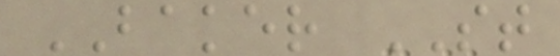BAKER ST
